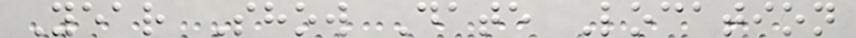Year Show Date Location
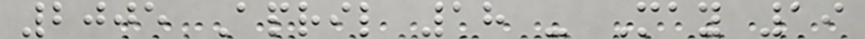2005 April 18 - May 19
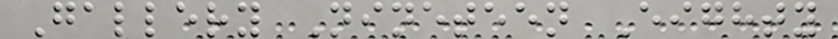Gallery Nineteen Eighty
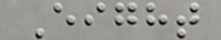Eight
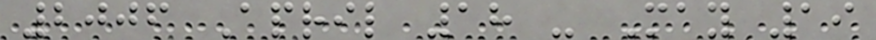2006 April 18 - May 19
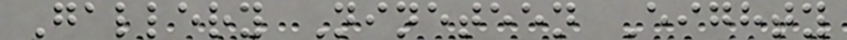Gallery Nineteen Eighty
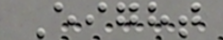Eight
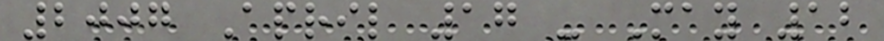2007 April 17 - May 12
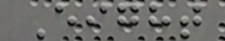Eight
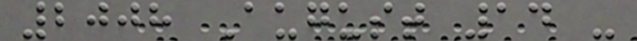2008 August 14 -
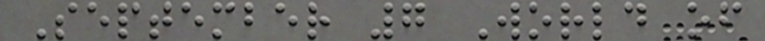September 7 World of
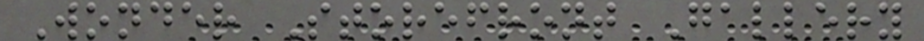Wonder Storefront Gallery
